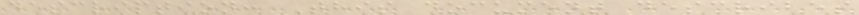description: This document describes
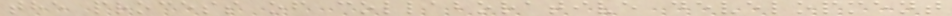the process of collaborative development
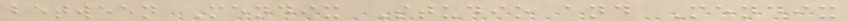between Mendix Studio and Mendix
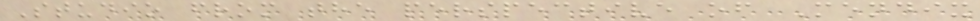Studio from the perspective of Mendix
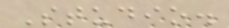Studio.
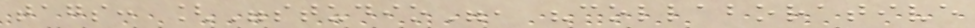tags: ["studio", "collaborative
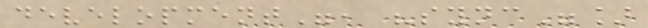development", "sync"]
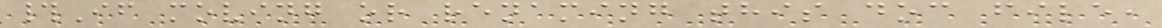#If moving or renaming this doc file,
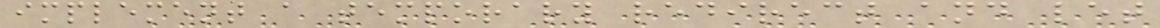implement a temporary redirect and let
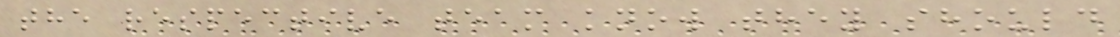the respective team know they should
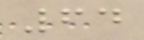64
